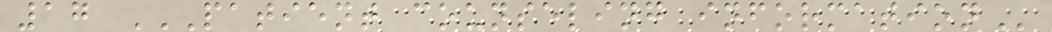17 PATIENT COUNSELING INFORMATION
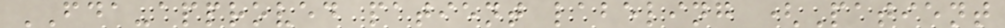FDA-approved patient labeling (Patient
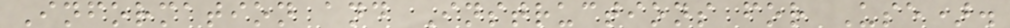Information and Instructions for Use).
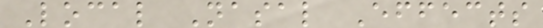Local Nasal Effects
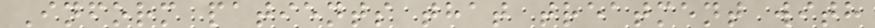Inform patients that treatment with
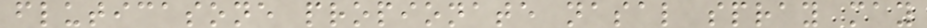fluticasone propionate nasal spray may
